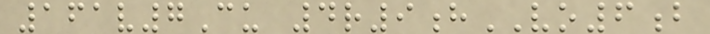161v7Cu 4r9hVO6b
